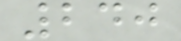240
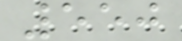550
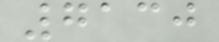7130
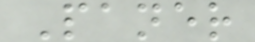Paner
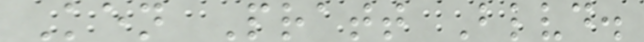Ken Pratt Blvd.
